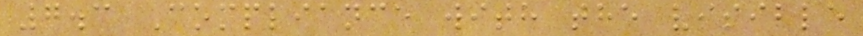7.3 Compliance with the visible
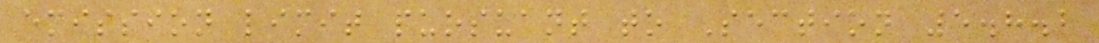emission limit pursuant to Section 5.8.2
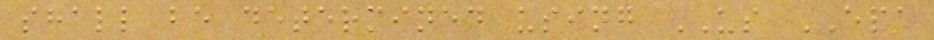shall be determined using US EPA
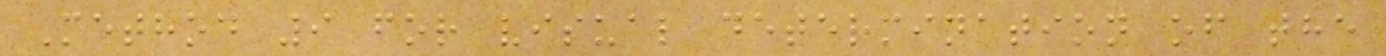Method 9 for visual determination of the
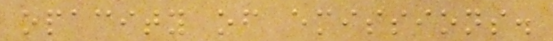opacity of emissions.
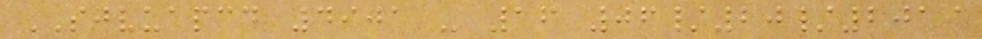SJVUAPCD 4901 - 16 06/20/2019
